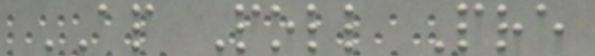AP Poll Pre
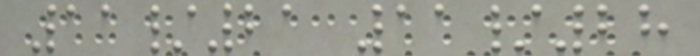11/21 11/28
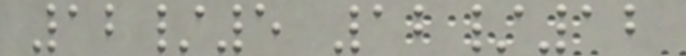12/5 12/12
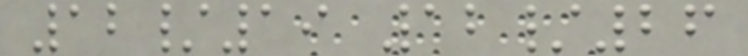12/19 12/26
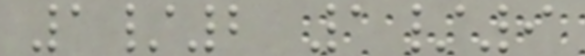1/2 1/9
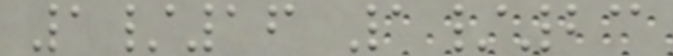1/16 1/23
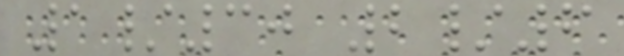1/30 2/6
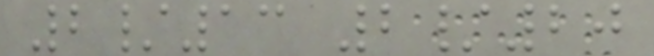2/13 2/20
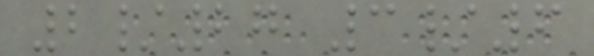2/27 3/6
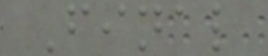Final
